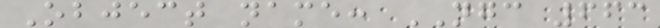Object name: NGC 663
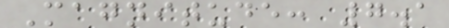Magnitude: 7.1
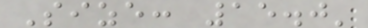Size: 15.0'
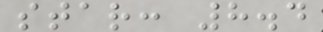star: 8.4
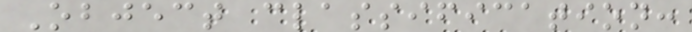Object classification:
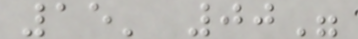15' 00"
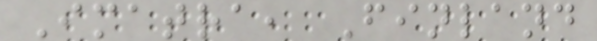Imatra, Finland
